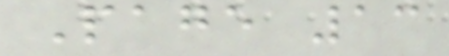Page 13
